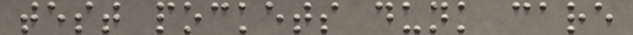test pockets dunk care
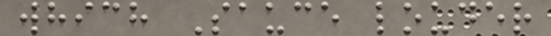which Sauce louder
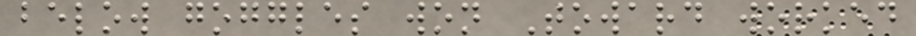below goggles won Toward worked
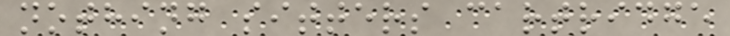nothing sitters cartridge
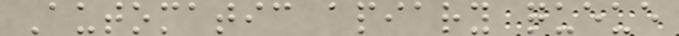Automatic apiary queue
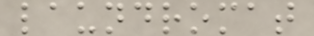laundromat
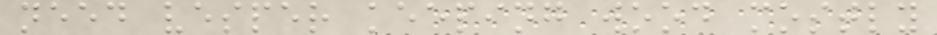need vesper keeping wood mostly
